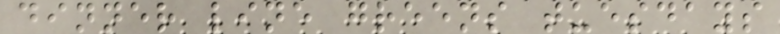dinner line greens tuesdays
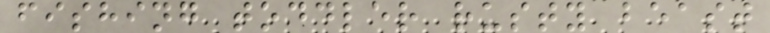fishing toddler rusty beast
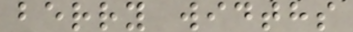berry widths
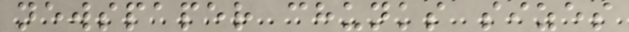newspaper chunks sizes
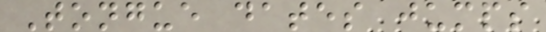Tongue dates jumps
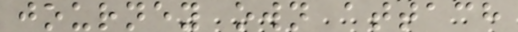journey own attach
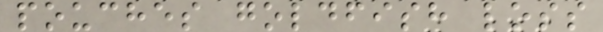pouches goldfish loss
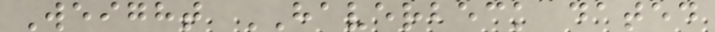Weight HAVERBECK dated
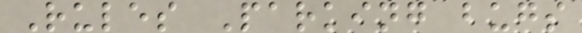Rules Parking bugs
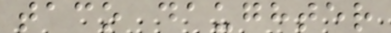taco daughter
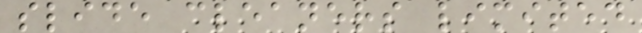slide cleaners limited
